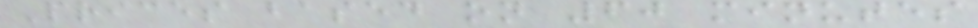Prices based on 60 minutes
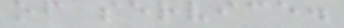of service.
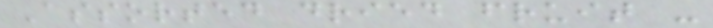Assorted dried fruit -
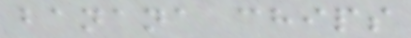banana chips
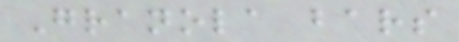Granola bars
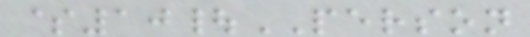$10|PERSON
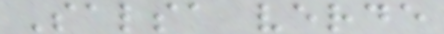Salsa verde
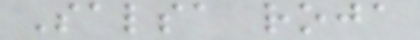Salsa roja
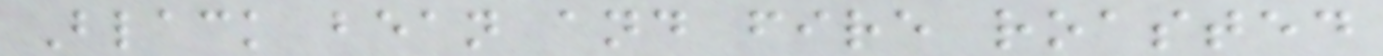Black bean and fire roasted
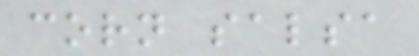corn salsa
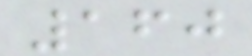160
